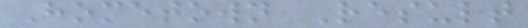Hometown Result
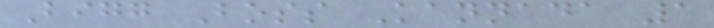Bigg Boss Kannada 1
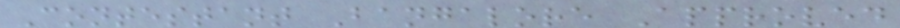Contestant Bangalore Approved
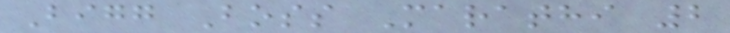Bigg Boss Marathi 2
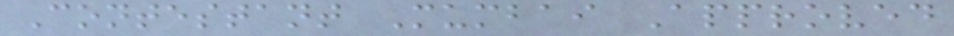Contestant Mumbai Approved
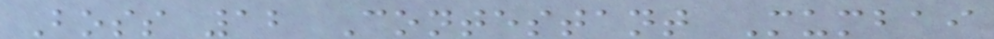Boss 12 Contestant Mumbai
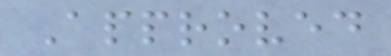Approved
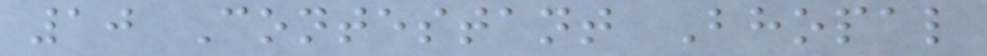10 Contestant Bhopal
